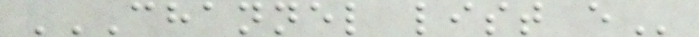CHANNEL LIST E
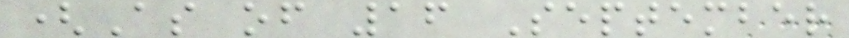(As of 16 September
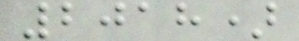2018)
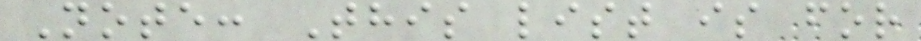Note: This list is for
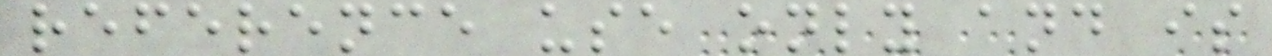reference use only and is
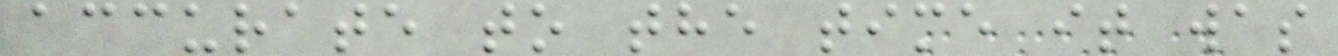accurate to the time it was
